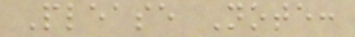Please Note:
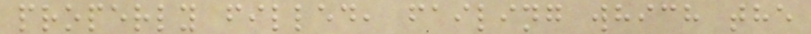properly filled, failing which the
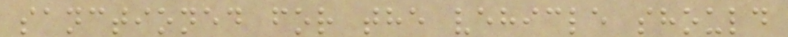sanctioned for the vehicle should
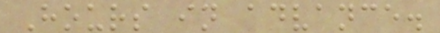Hours in advance.
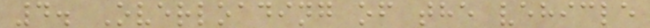4. Overloading of the vehicle
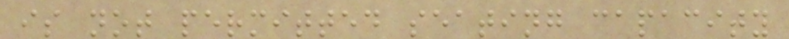is not permitted seating capacity
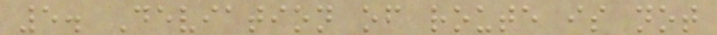5. Deviation of route is not
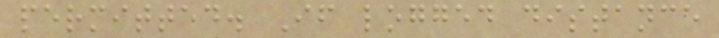permitted. If logged distance
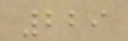229
